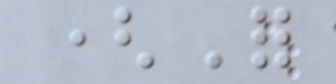(For
